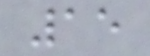15
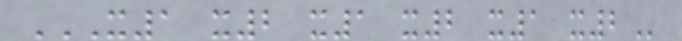X1 X2 X1 X2 X1 X2
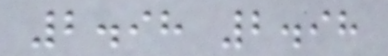2.98 2.98
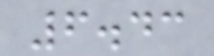6.43
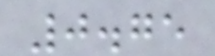0.75
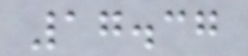17.37
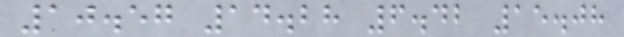10.57 14.28 6.42 15.08
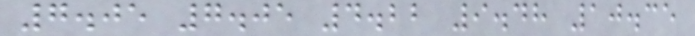7.05 7.05 4.22 9.48 10.35
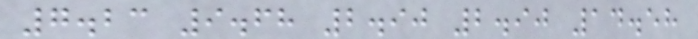7.23 9.68 2.90 2.90 14.58
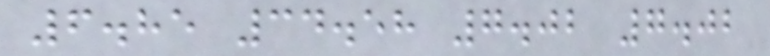6.85 34.58 7.02 7.02
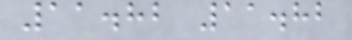11.82 11.82
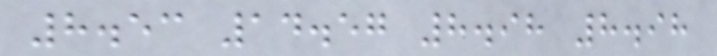8.53 14.57 8.98 8.98
